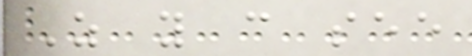As you can see
